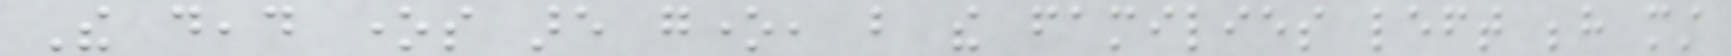The dead ones are gone, but the families left behind must
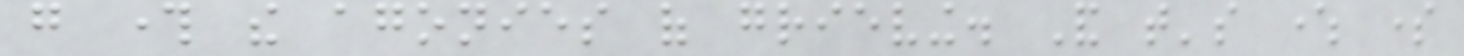go through the agonies of grieving. And that's where some
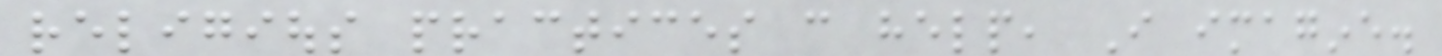religious practices can help, I imagine.
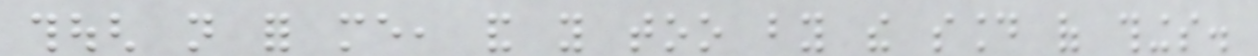though not for me, and you too by the sound of things.
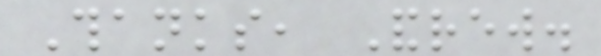Thanks, Andrew.
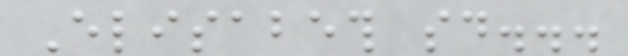Elisabeth said...
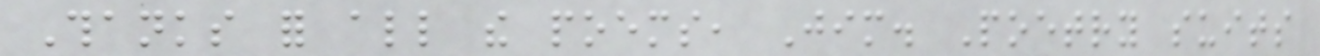Thanks for all the poems, Jim. Poetry suits
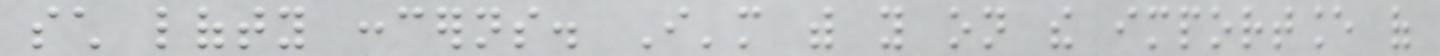such lofty concerns. I'm with you on the importance of
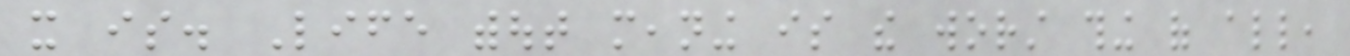it is. Life without meaning is the worst thing of all,
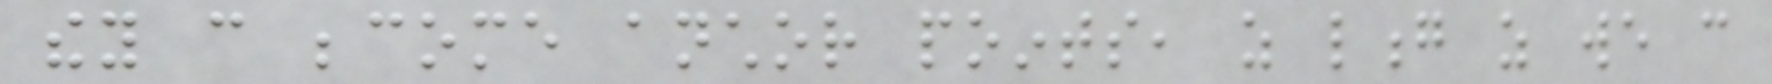they can become anchor points, as long as we can
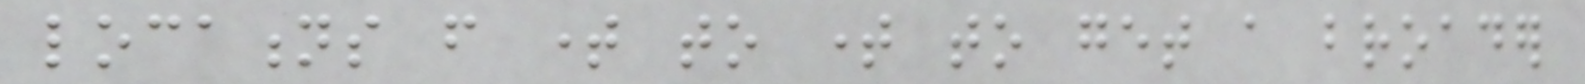locations from time to time to get a broader
